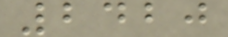2420
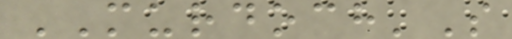MURDOCH'S
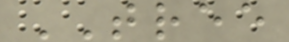TREE
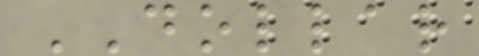DOLLAR
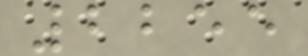2255
